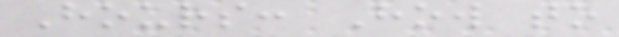Hours: How to
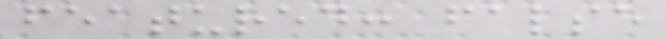featured: false
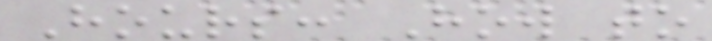Hours: How to
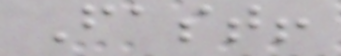Fast!
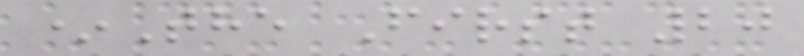*The First 20
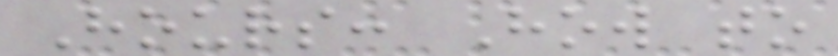Hours: How to
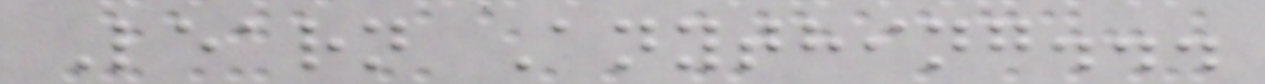Learn Anything...
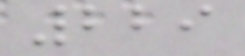229
